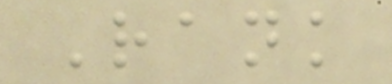Rank
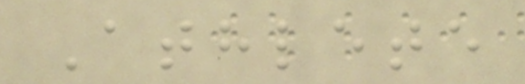Athlete
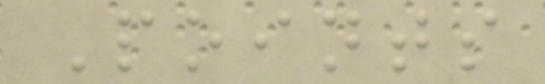Points
